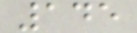145
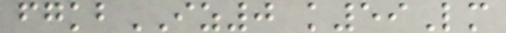fgkbIZ0 k59Lm
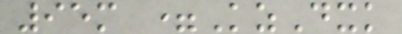95m =KzDxk
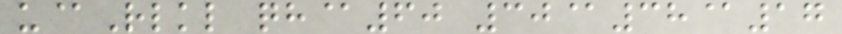u@Rlkl qh@60 30@38@17
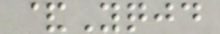&Yqjd
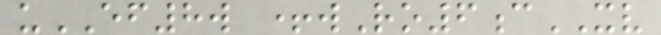uEF8w +wRo6cXV
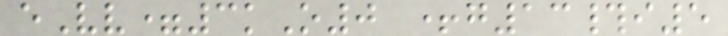eVv=3kO0 +g13#i5
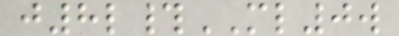j8l#ML0w
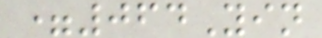=064Yin
